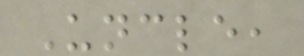Uncle,
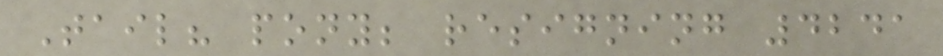Tail? pony; resigning 4241
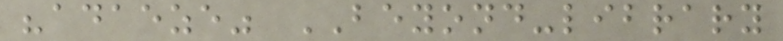"adaeze" BEYOND-library
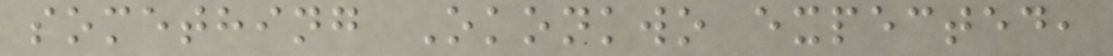something Okonkwo expected,
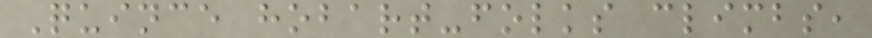Quince hobart-folks climbs,
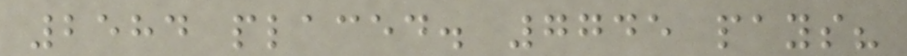2584 placed. 7745 pays?
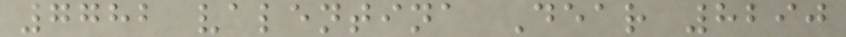7782 valentina Dear 8290
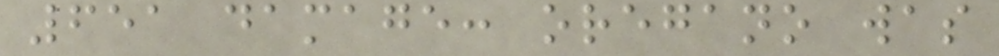651 damage: oregano was
